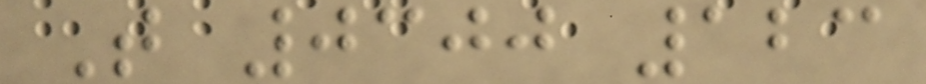T 0300 123
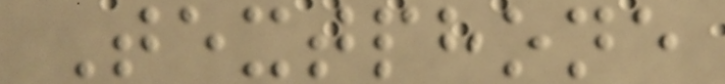Textphone
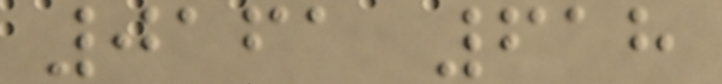0161 618
